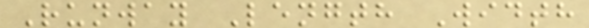Runway Length Width
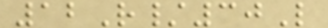12R/30L
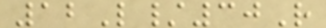12L/30R
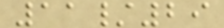11/29
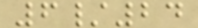6/24
